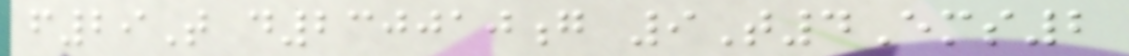f29T d230010g 9T4Ems2
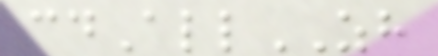cdAllZH
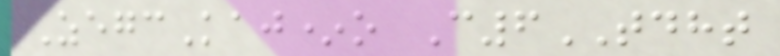ZegcKaj*o C6TDHT
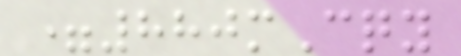=880mCqy
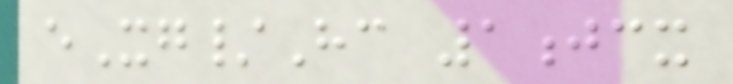eXg/Hc 1jcx
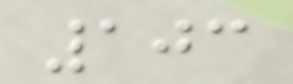103
